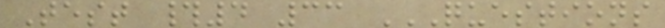Test #4 33 QUESTIONS
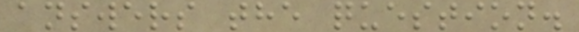answers the question.
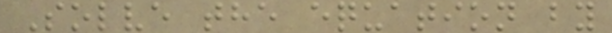Solve the equation by
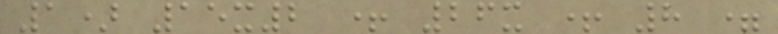1) 15x2 + 26x + 8 =
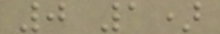0 1)
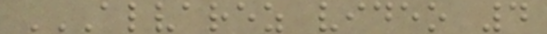ALVAREZ VIDEO 4
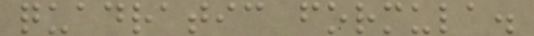quadratic formula.
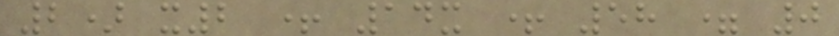2) x2 + 14x + 58 = 0
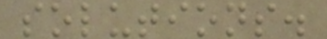solutions.
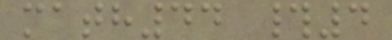math44 #4
